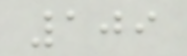109
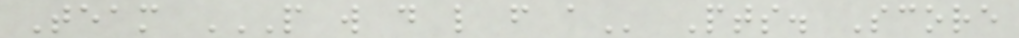Team P W D L F A Pts. Score
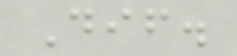Dif.
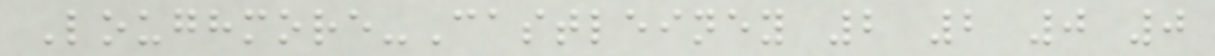Loughmore-Castleiney 2 2 0 0
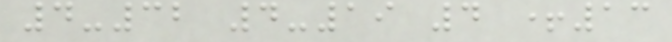4-32 4-19 4 +13
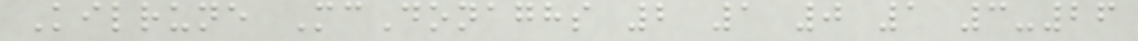Kilrune McDonaghs 2 1 0 1 3-26
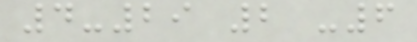4-29 2 -6
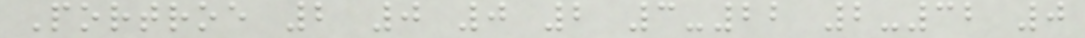Portroe 2 0 0 2 3-22 2-32 0
